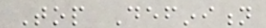Top Definition
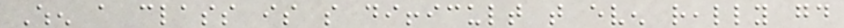When a class is so difficult that even really good
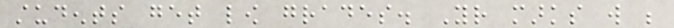students get low grades. Your marks will be
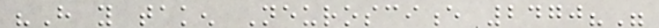"Have you taken Neuroscience 2470?"
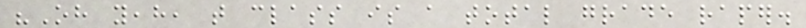"Oh yeah, that class is a total grade raper.
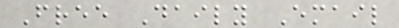Free Daily Email
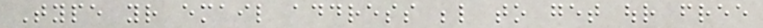Type your email address below to get our free
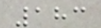183
